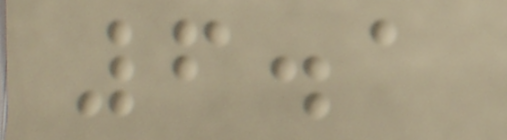6.1
